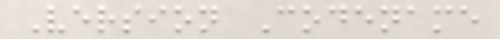Version Codename
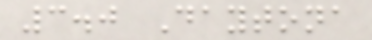3.0 Daytona
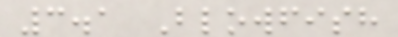3.1 Blowfish
